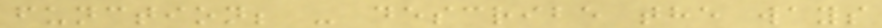function; - describe the ways
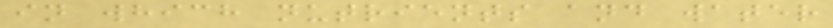in which nutrients and water
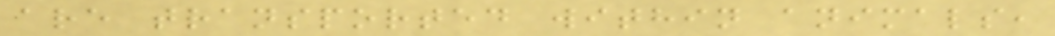are transported within animals,
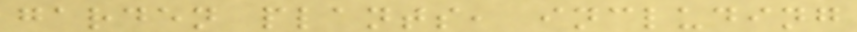garden plants, including
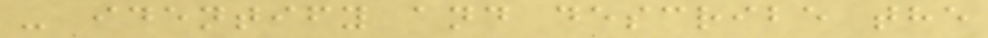- identify and describe the
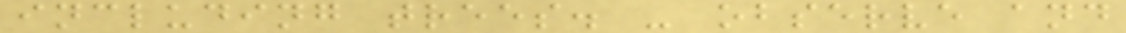including trees. - observe and
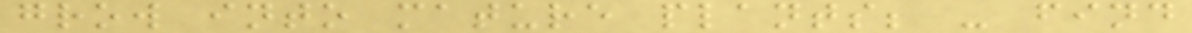grow into mature plants; - find
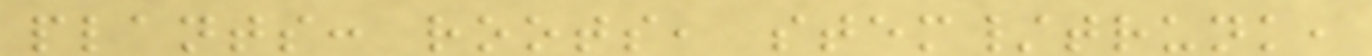plants: roots, stem/trunk,
